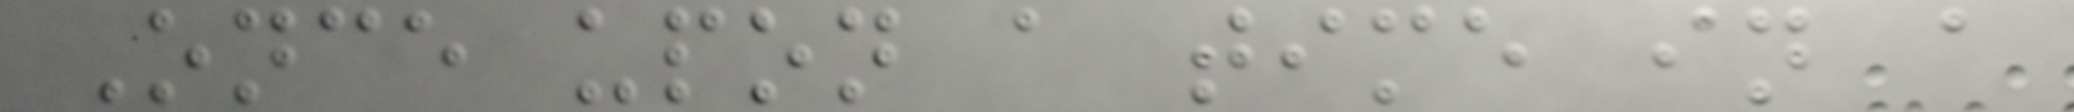Once upon a time in a
